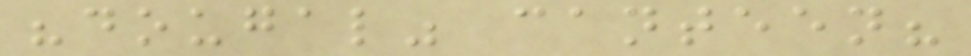"dougal" canteen?
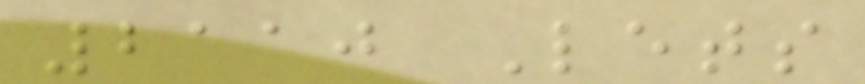2110 Lets
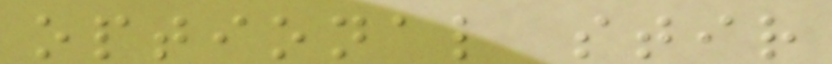optional stir
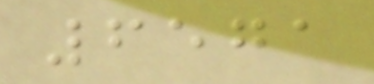6571
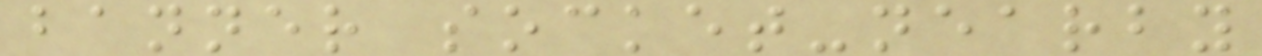banner socket-nearby
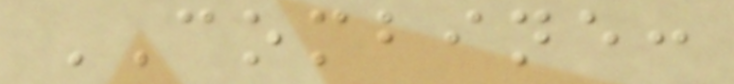COMBINE:
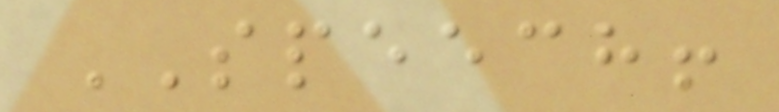SPEECH!
